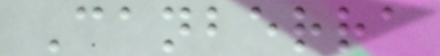Canberra
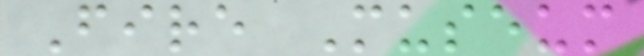Fire Museum
